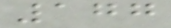177
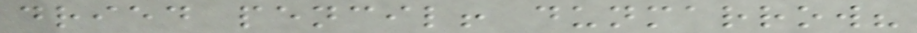dried pencil! dunmarrow?
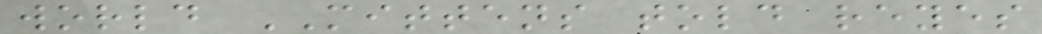world MITTENS told reyes
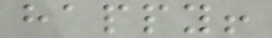happy!
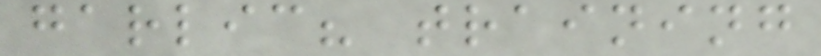garlic? training
